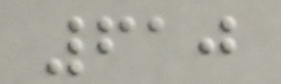610
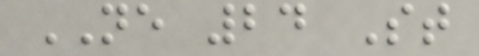NE 24 St
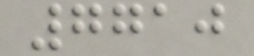7710
